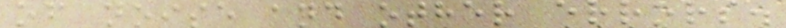of noise and other errors.
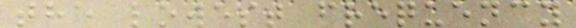the lowest frequency
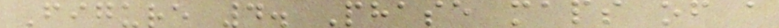Figure 4. Phase maps of a
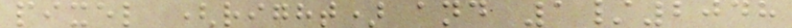pixel (right) and 1/2048
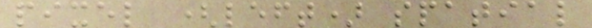pixel (left) spatial
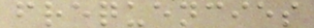frequencies
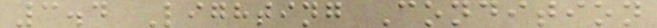3.4 Lighting Condition
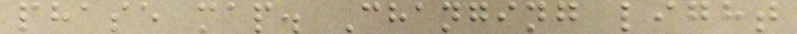phase map. Changing light
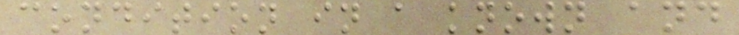condition in a known and
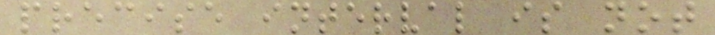precise interval is not
